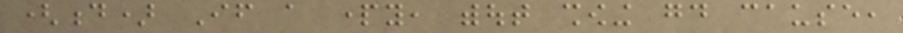(d) If a party, without showing good cause,
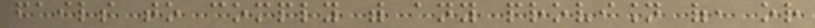fails to comply with any provision of, or
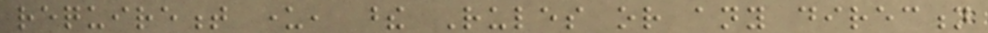requirement under, these Rules or any direction
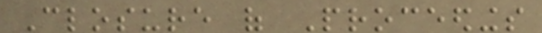Closure of Proceedings
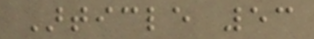Article 53
